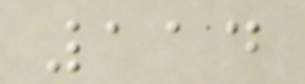114
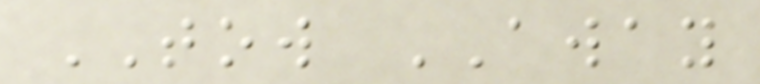TOW AWAY
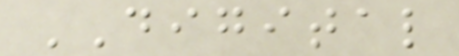DIGITAL
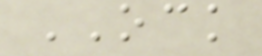OCK
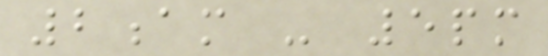2am - 5pm
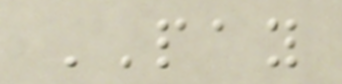PAY
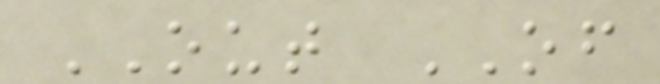OUT OF
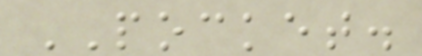POCKET.
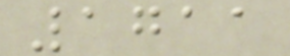1711
